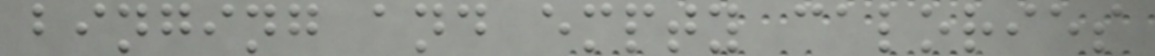binging and empty calories
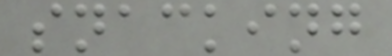snacking
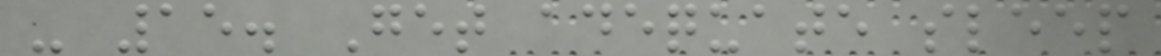- 15. Get adequate sleep
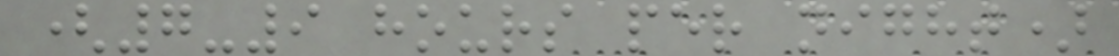(7-9 hours per night)
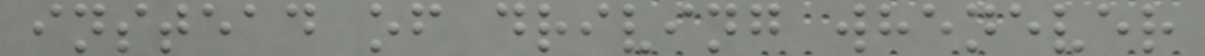instead of driving whenever
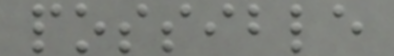possible
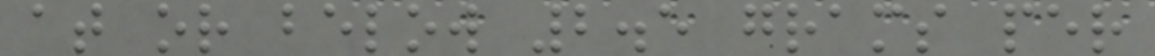at or below 2.5 grams per
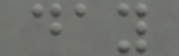day
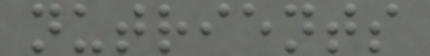nutrients
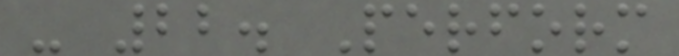- 22. Perform
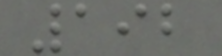192
